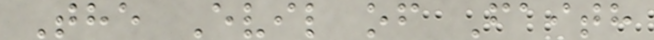The Evil of Faith
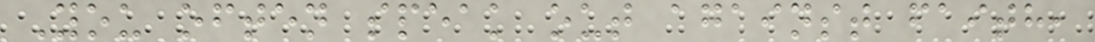You often speak out against faith,
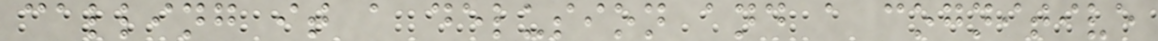calling it a delusion and a cognitive
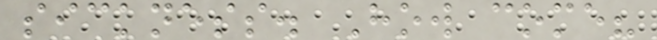sickness. How come?
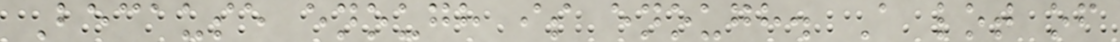Because enough is enough. A lot of
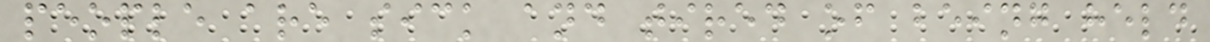people are sick and tired of being held
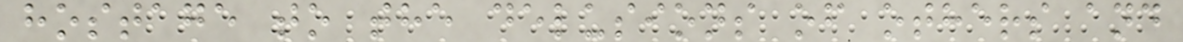hostage to the delusions of others and
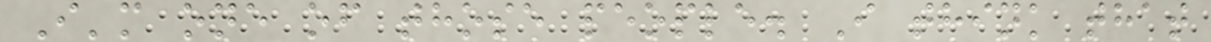I'm one of those people. I think that
